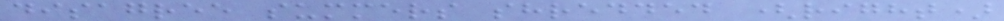disagree summers shredded (right)
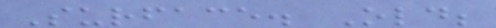Surface. Old;
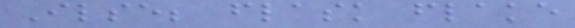Ilse; flask flake
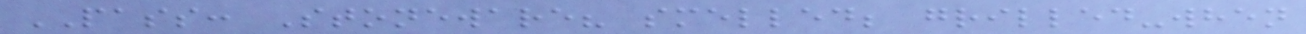PASS: Stoneware? smelled; grilled-when
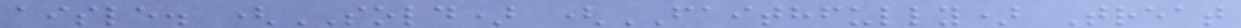aisle. (SOLD) (FAITHFULLY) Treat
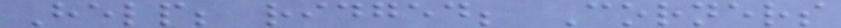Help; ridged; Corners
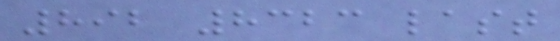892 8323 last
